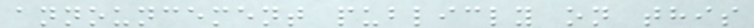announcement publicly on this
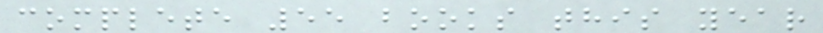complete 55 books this year
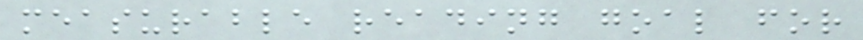measurable reading goal for
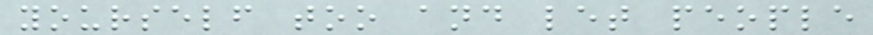yourself too and let people
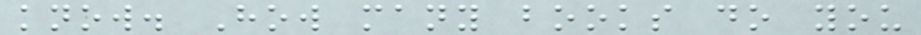know. How many books do you
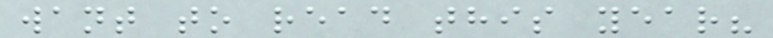want to read this year?
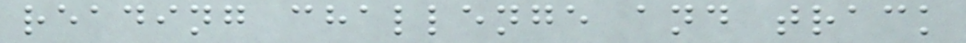reading challenge and track
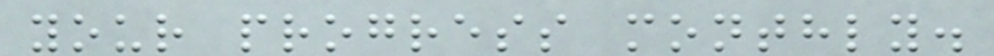your progress monthly.
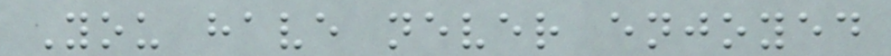You have never enjoyed
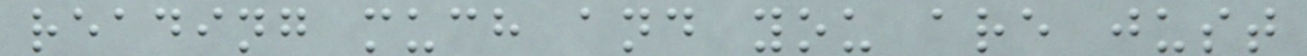reading much and you are just
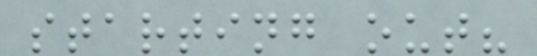starting out?
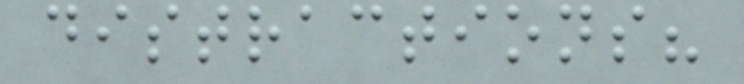distractions?
